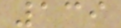139
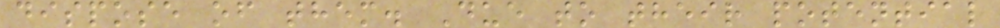dispose of them. Due to their potential
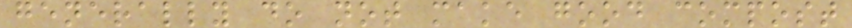generally do not make good compost
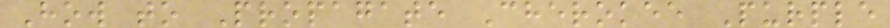How to Propagate Cherokee Purple
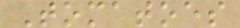Tomatoes
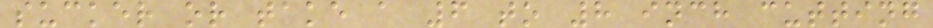sucker or take a 6 to 8 inch cutting
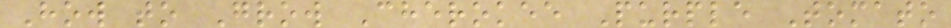How to Grow Cherokee Purple Tomato
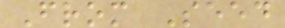From Seed
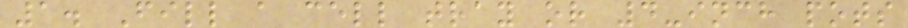1. Fill a cell tray or 4-inch pots
